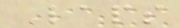Laps
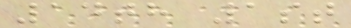14th 1st
